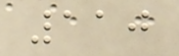110
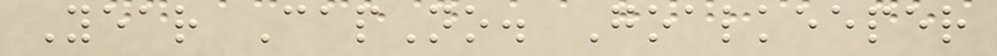Year CapNo. Goalkeeper
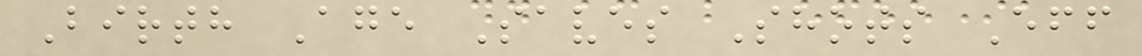Birth Age Saves Shots Eff
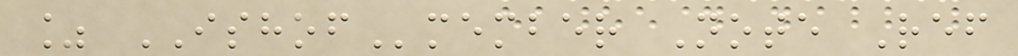% ISHOFmember Note Ref
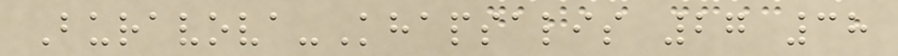Buravova-Khapsalis 27 38
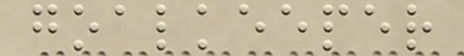goalkeeper
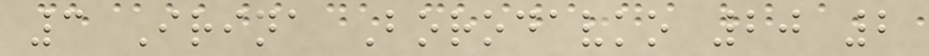3 Irina Borodavko 20 2
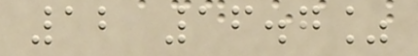12 16.7%
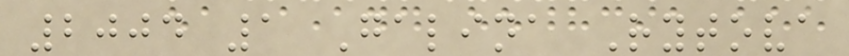2004 1 Galina Rytova
